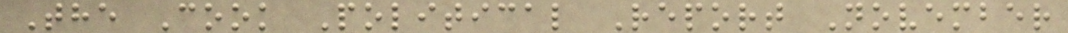The Cook Political Report November
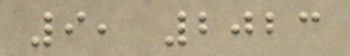9, 2023
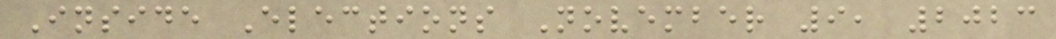Inside Elections November 9, 2023
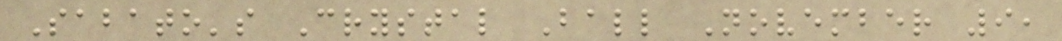Sabato's Crystal Ball November 9,
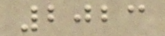2023
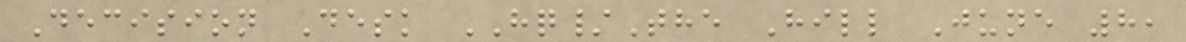Decision Desk HQ/The Hill June 8,
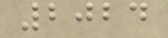2024
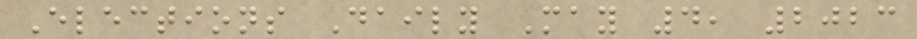Elections Daily May 4, 2023
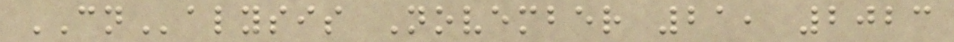CNalysis November 21, 2023
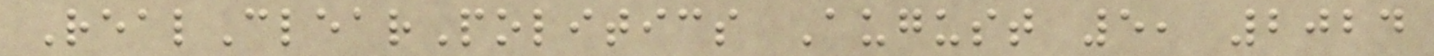RealClearPolitics August 5, 2024
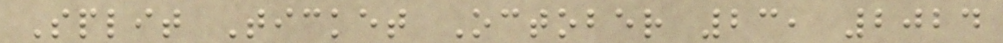Split Ticket October 23, 2024
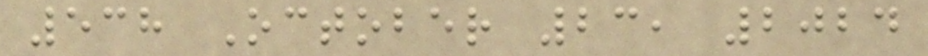538 October 23, 2024
